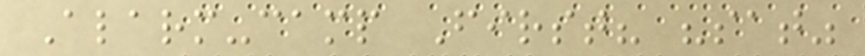Alarm-camp First? "sat"
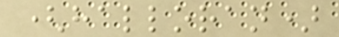(halloran)
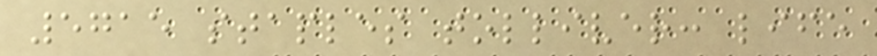5715 staples tolliver: life
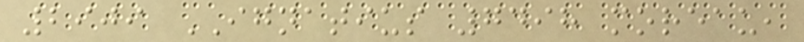2909 IGNATIUS 7498 moreau,
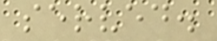served.
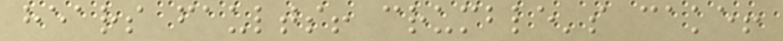hears faults! crumble's cake!
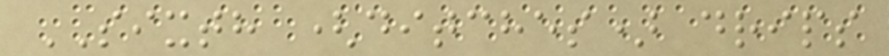SIXTH (ditches) drips
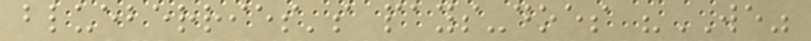blueberries's pays-does "WE"
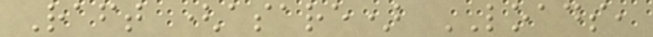Raft (asare) LOADS,
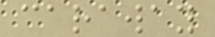caraway
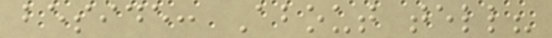beside: About tell?
